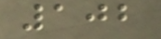102
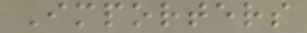Importers
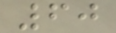60
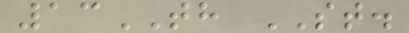13TH ST.
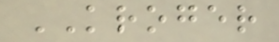KROGER
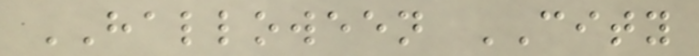HALLOWEEN CITY
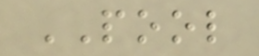POOL
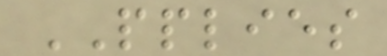PPLIES
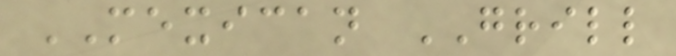MEXICAN GRILL
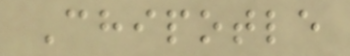Chipotle
